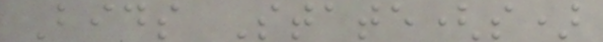Bids State(s)
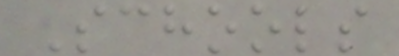Schools
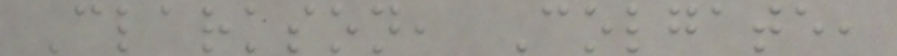Clarkson, Colgate,
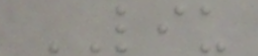LIU
